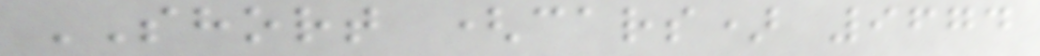SHORT (cars) 9674
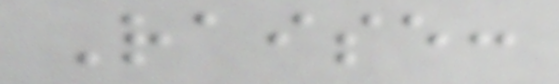Raise:
